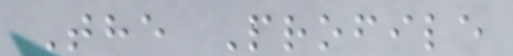The Profile
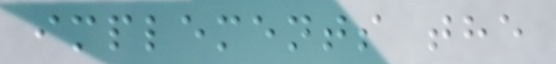implements the
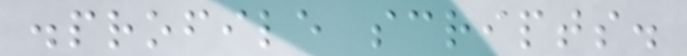.profile scripts.
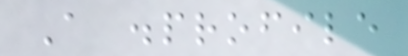A .profile
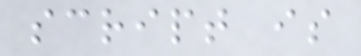script is
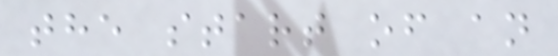the start of an
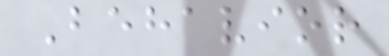Behavior
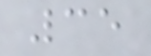35
